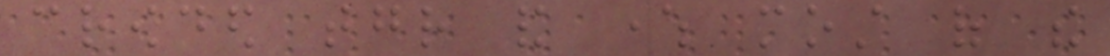crowded together and where most of the
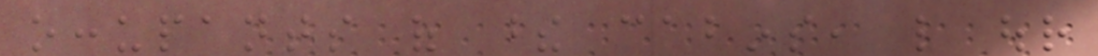occupants of these cabins, like our
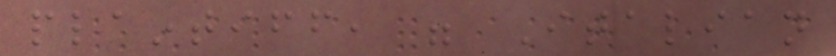plaintiff, were Italian
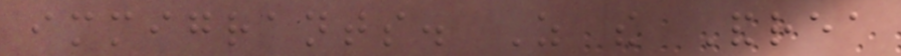immigrants. As the Andrea
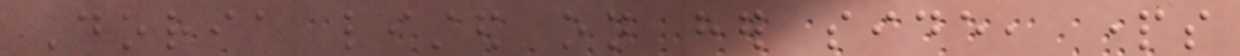Doria listed on her side, parts
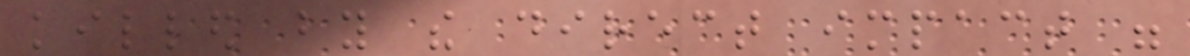killed by the direct impact were
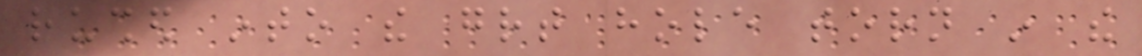rushed into the great hole torn in the
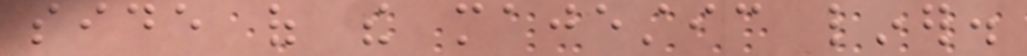side of the majestic liner.
